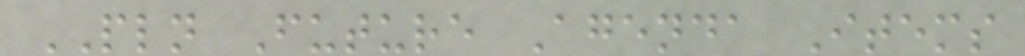PLN Future Agenda Items
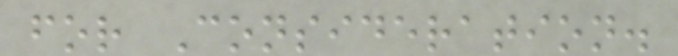for Consideration.
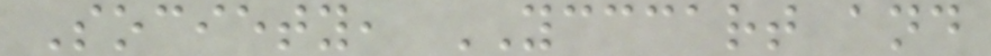Society, YCCCART and
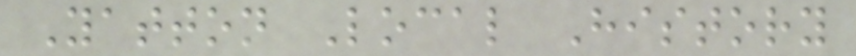Yatton Local History
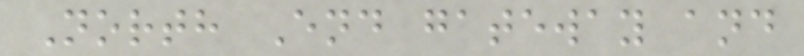North End gateway and
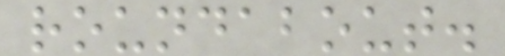roundabout.
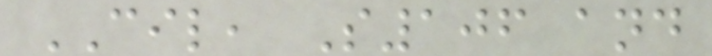CIL, S106 and
